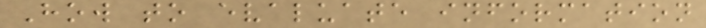How to evaluate information
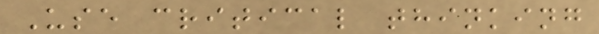Use critical thinking
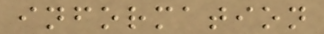information
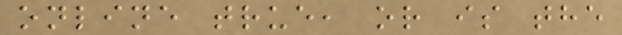online true, or is the
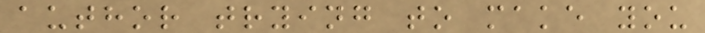author trying to make you
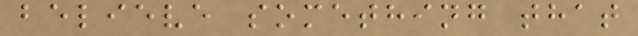believe something that
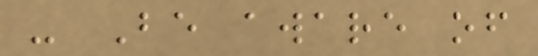- Be aware of
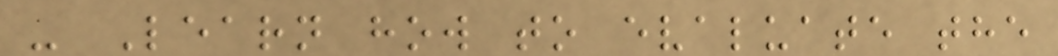- Learn how to evaluate the
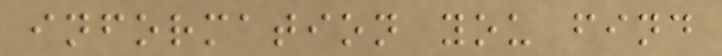information you find
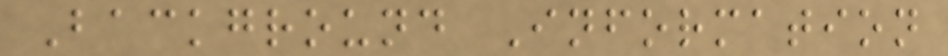Background Information
